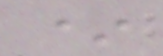*
